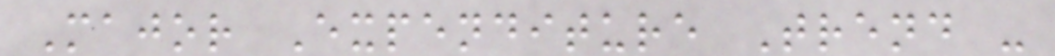Major Expenditure Trend -
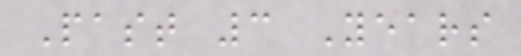Past 3 Years
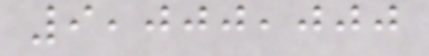9,000,000
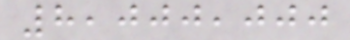8,000,000
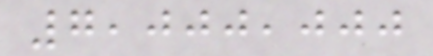7,000,000
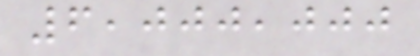6,000,000
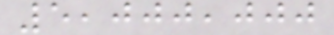5,000,000
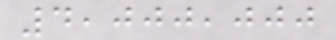4,000,000
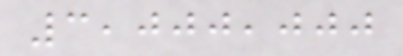3,000,000
